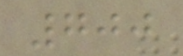700
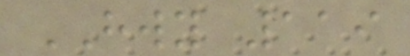HWY 119
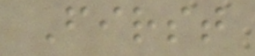First
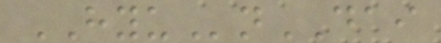HYUnDAI
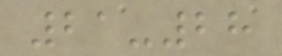21-28
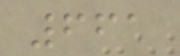661
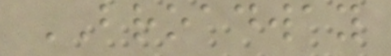BROADWAY
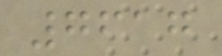7617
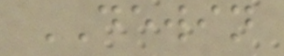DEWIN
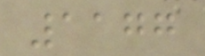1177
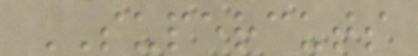SUPERCUTS
